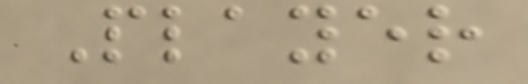Player
